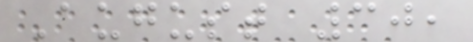August 30,
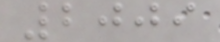2009
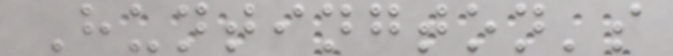Huntington's
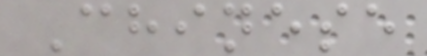Chinese
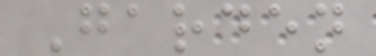Garden
